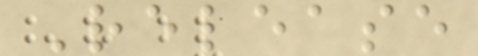Release
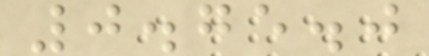0.75.0
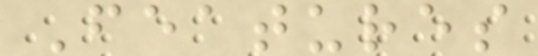Features
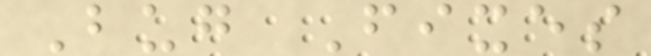Bug Fixes
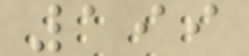199
